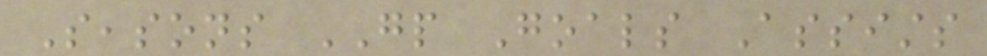Seasons GP Goals Assists
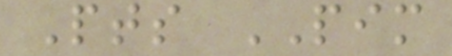Pts PIM
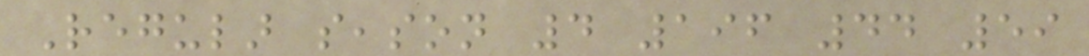Regular season 4 196 44 59
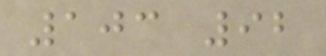103 92
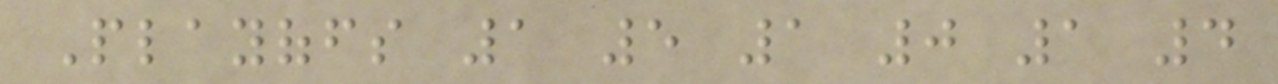Playoffs 1 5 1 0 1 4
